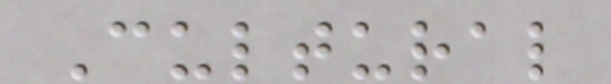Cultural
